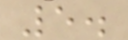5.
